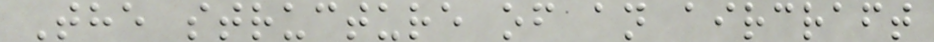The structure of an aircraft
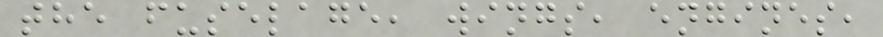the fuselage, wings, engines,
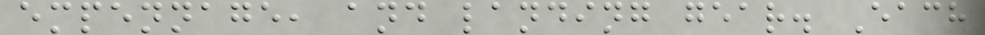empennage, and landing gear. Each
